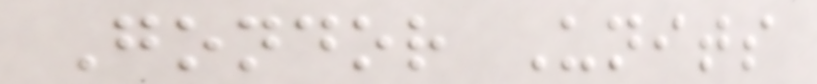Gondor Units
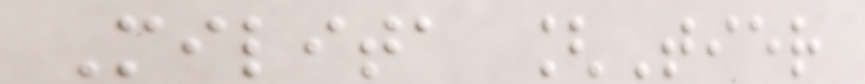Milita [Tier
